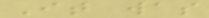It was
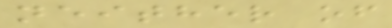neither of
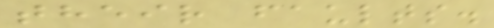their faults.
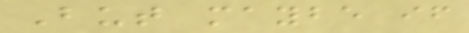But maybe if
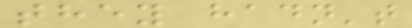they hadn't
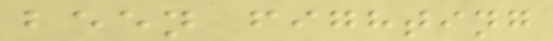been fighting
